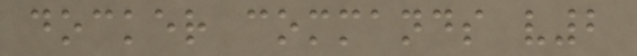docker commands v2
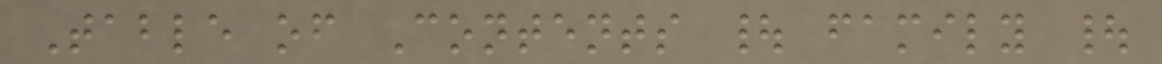Table of Contents | family |
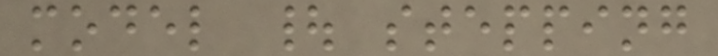model | stepping
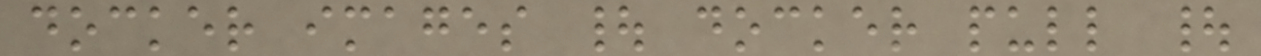docker images | docker pull |
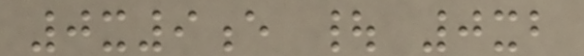0x9e | 0xb
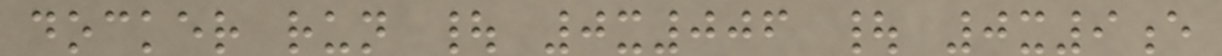docker run | 0x006 | 0x9e
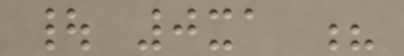| 0xa ?
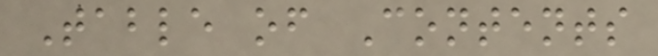Table of Contents
